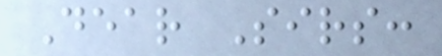Dear Sirs:
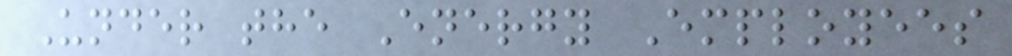Under the Energy Employees
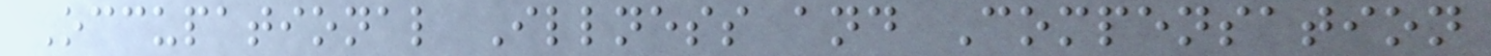Occupational Illness and Compensation
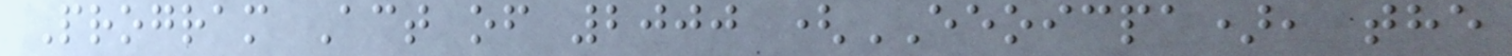Program Act of 2000 (EEOICPA), the
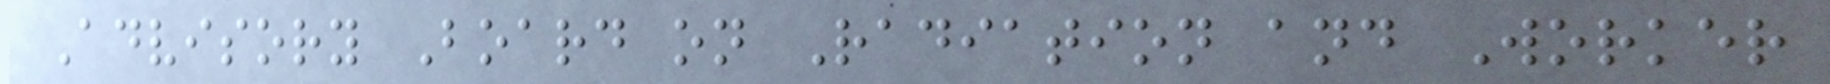Advisory Board on Radiation and Worker
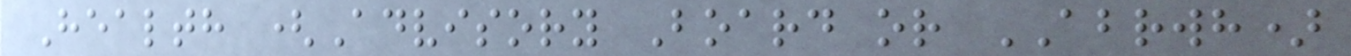Health (Advisory Board or ABRWH)
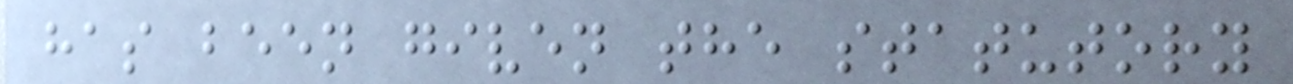has been given the statutory
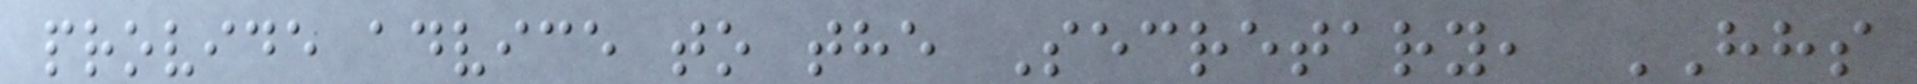provide advice to the Secretary, HHS
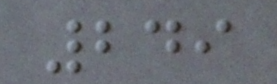249
